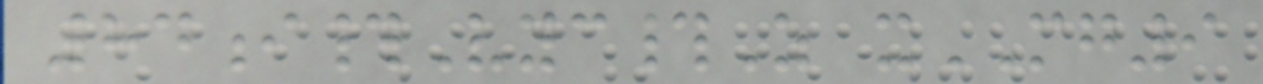84i#Vyc#Z xMG9
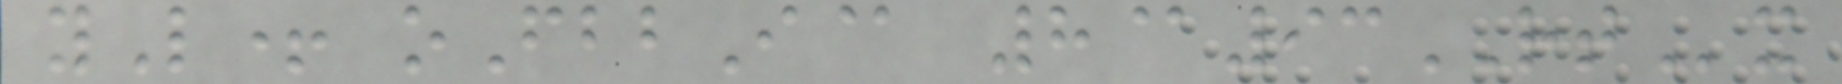yL+ oFbbI@ 8@93RTx
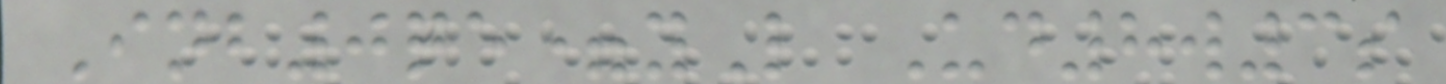Inb0qe=yL Ud8w3s
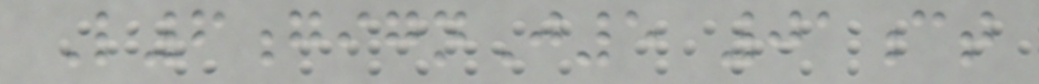L6gignJ5 01ct
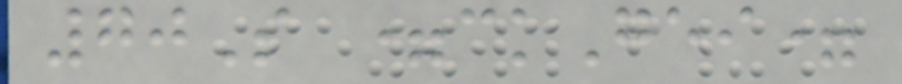70S =ckGei=
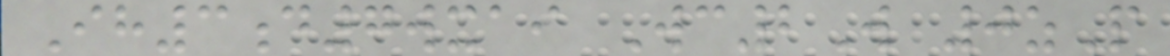Ih3d7wxai Wc2W 0zP
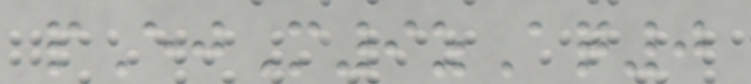pEjM9zAq0
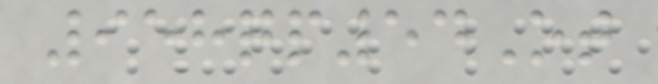958qp54Ot
